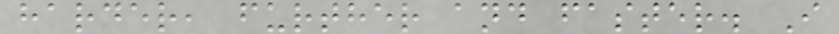harder, further and faster. I
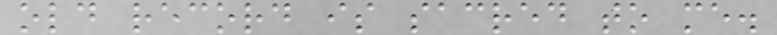old record is sacred to me.
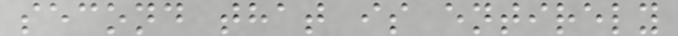second that is entirely
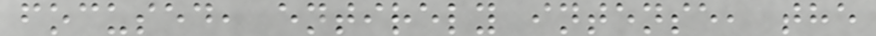focused, entirely intense, the
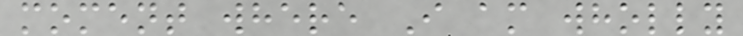moment where I am wholly
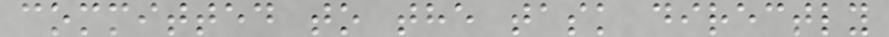committed to the task directly
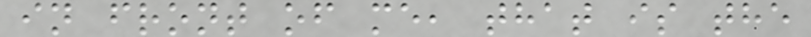in front of me, that is the
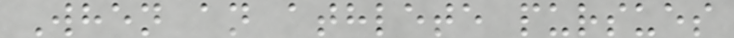When an athlete pursues
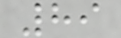89
